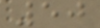50
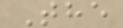The
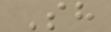Sh
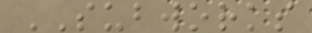SUBWORKS
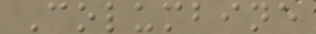Columbine
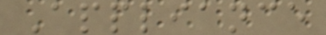Appliance
